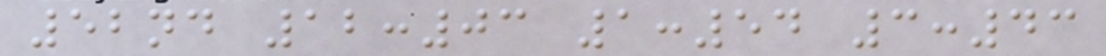52nd 12:03 1:54 3:43
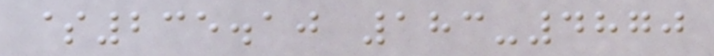$235.10 183-4870
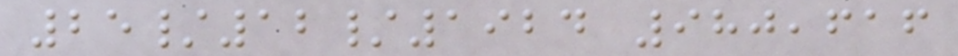25/12/1924 980,616
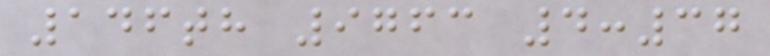146th 9763 4:37
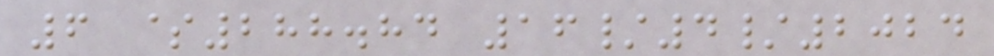6 $288.84 16/4/2024
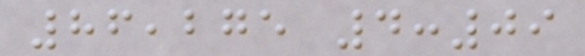86,275 4:09
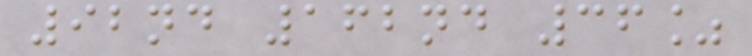92nd 162nd 36%
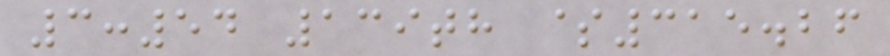3:54 139th $315.26
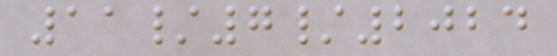11/7/2024
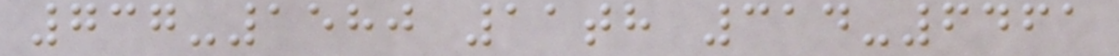737-1580 11th 314-6461
